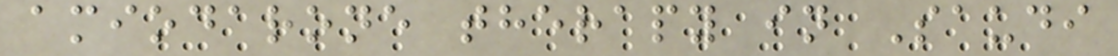amiodarone therapy in Saudi
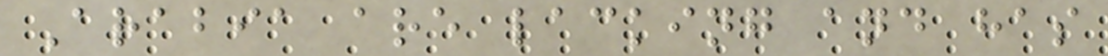Arabia are lacking and has
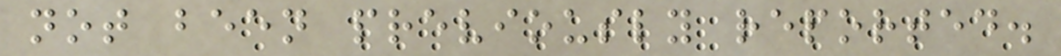not been previously reported.
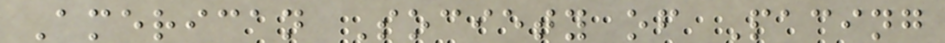American Society of Pacing
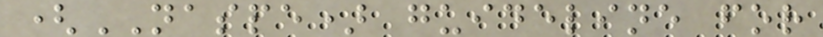(NASPE) guideline for
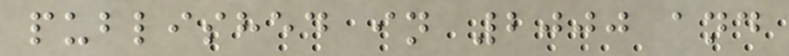published in 2000 and
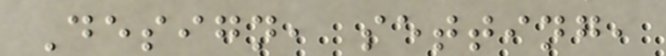Design, setting,
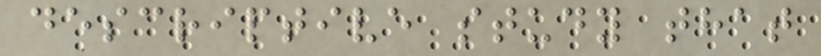descriptive study that
